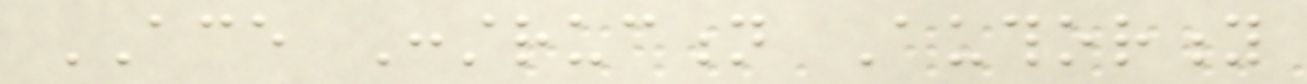ACE Construction Authority
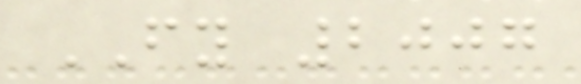FY 2007
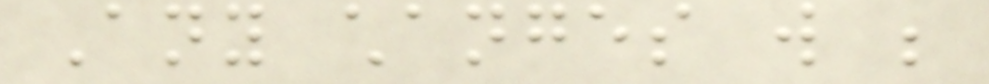Any changes will be
